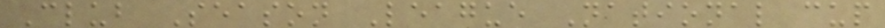Club Season League National cup
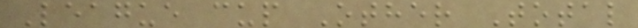League cup Other Total
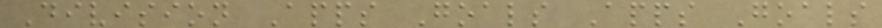Division Apps Goals Apps Goals
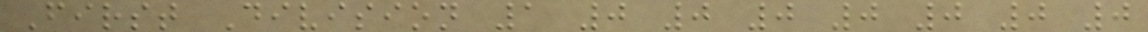First Division 1 0 0 0 0 0 0 0
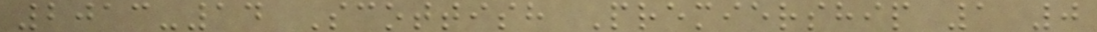2013-14 Scottish Premiership 1 0
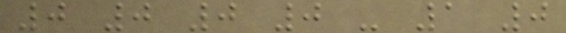0 0 0 0 - 1 0
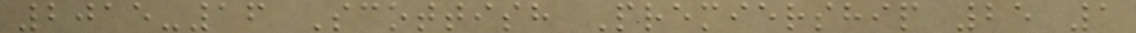2015-16 Scottish Premiership 25 1
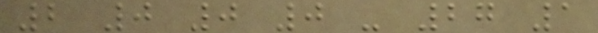2 0 0 0 - 27 1
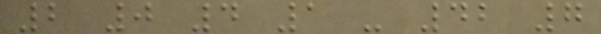2 0 4 1 - 42 7
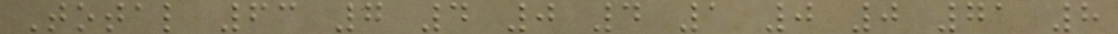Total 63 7 4 0 4 1 0 0 71 8
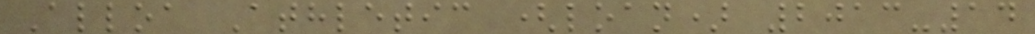Alloa Athletic (loan) 2013-14
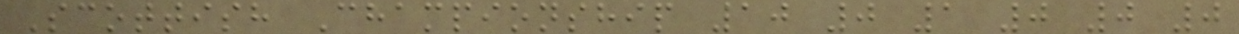Scottish Championship 10 0 1 0 0 0
